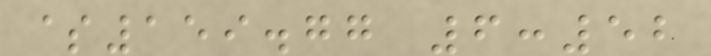$159.77 6:52
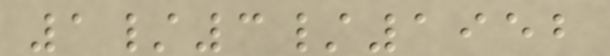1/3/1952
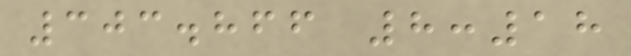303.866 8:18
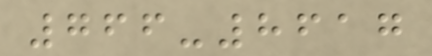766-8617
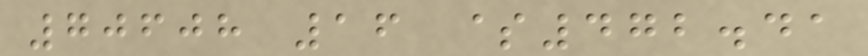70608 16 $472.41
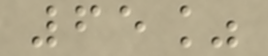65%
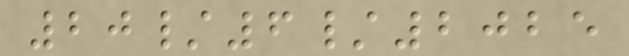20/6/2025
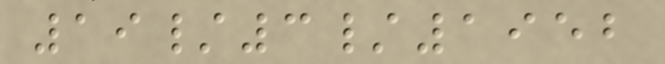19/3/1952
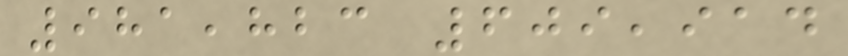981,823 609,914
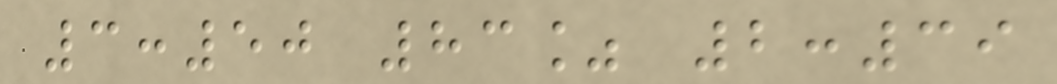3:50 83% 2:39
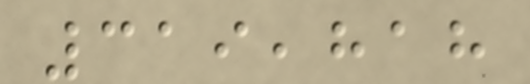319,818
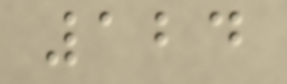124
